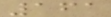161
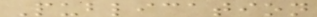Publication
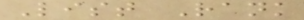List Rank
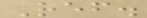Ref.
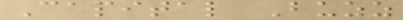Capital Buzz
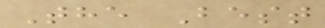The Best
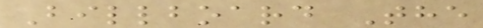Billboard The
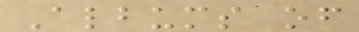Albums of
